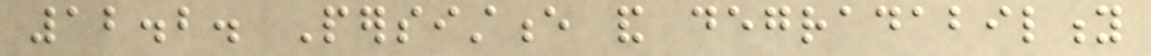12.2. Persistence and degradability
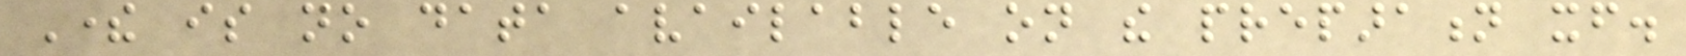There is no data available on the preparation itself.
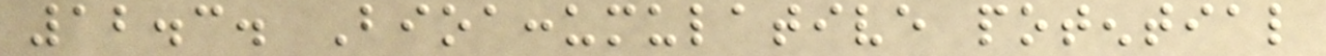12.3. Bioaccumulative potential
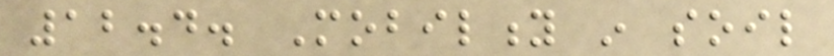12.4. Mobility in soil
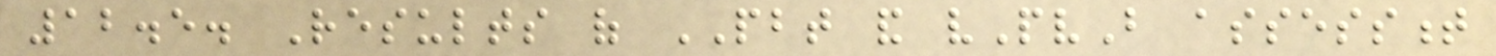12.5. Results of PBT and vPvB assessment
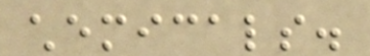chemicals.
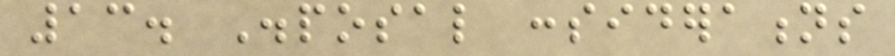13. Disposal considerations
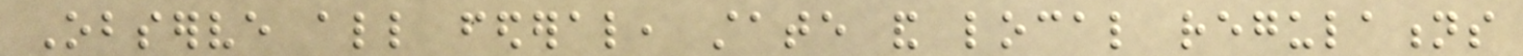Observe all federal, state and local regulations
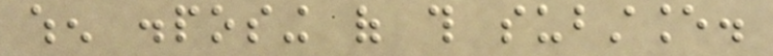when disposing of this substance.
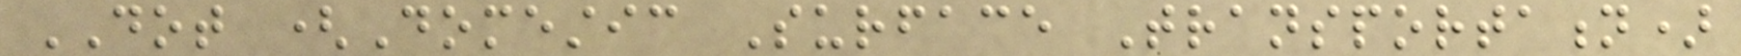DOT (Domestic Surface Transportation)
